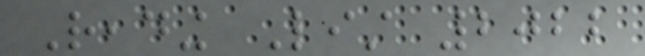Reading List 2022
